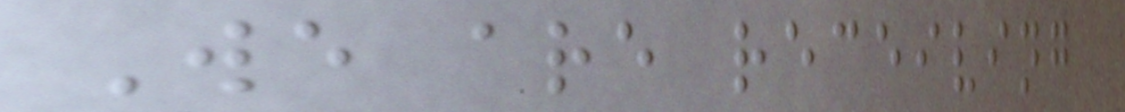We are receiving
